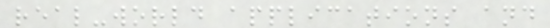real-world applications and
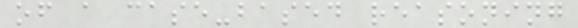of a case-based reasoning
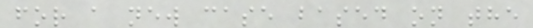for a new case based on the
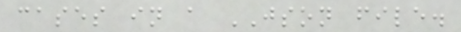cases in a JSON file.
